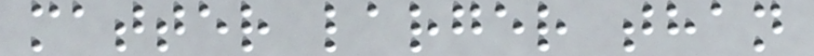matter larger than
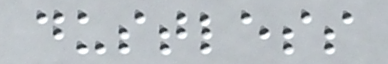dustless
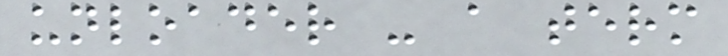unloader - a term
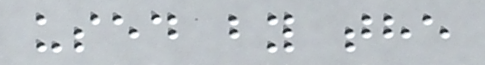used by the
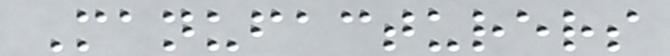Manufacturers
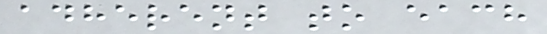adherent to each
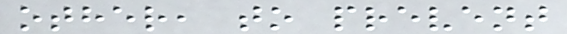other, to prevent
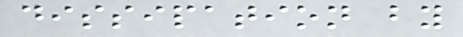dissipation by
